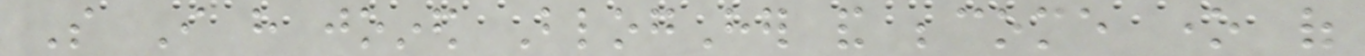So I have joined BlogHer and become one of
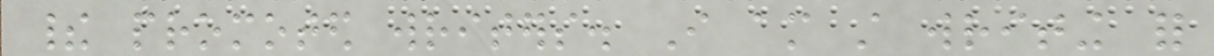their promoted writers. I am still writing for
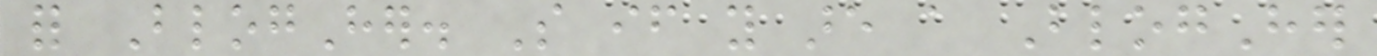for BlogHer. So if you are a BlogHer
